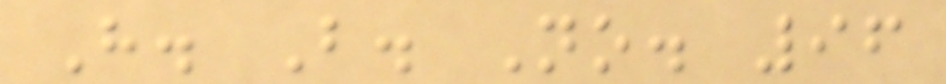H. B. No. 96
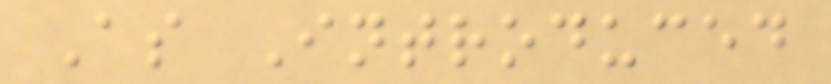As Introduced
